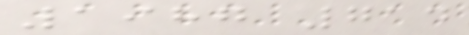1987 714
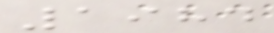1984
